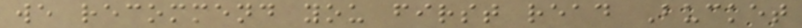we recommend you first read Bucket
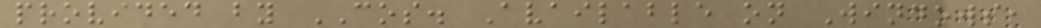provided by COS. Available on Windows,
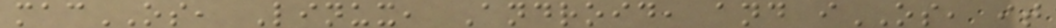macOS, Linux, Android, and iOS, it
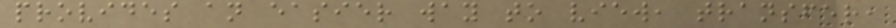provides an easier way to view, transfer,
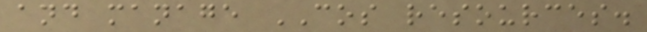and manage COS resources.
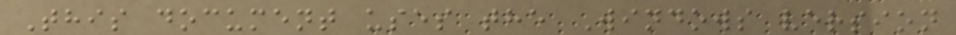This document uses the Windows version
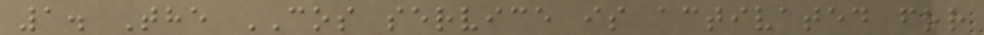1. The COS service is activated for
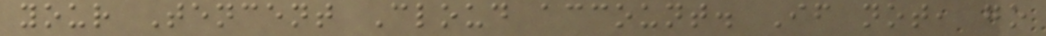your Tencent Cloud account. If not, go
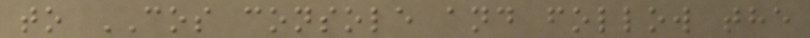to COS console and follow the
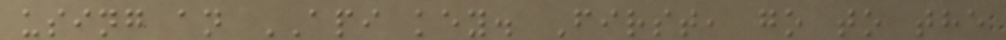using an API key. First, go to the
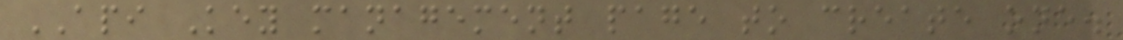API Key management page to create one.
